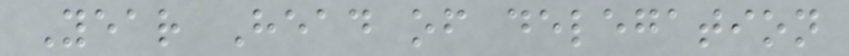Year Head of delegation
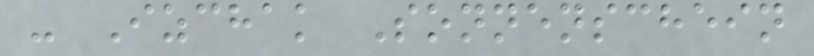- Izchak Sonnenschein
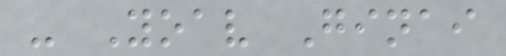- Yoav Ginai
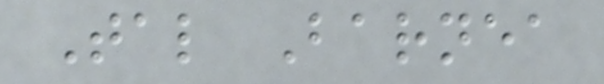Tal Barnea
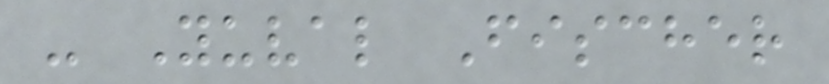- Yuval Fischer
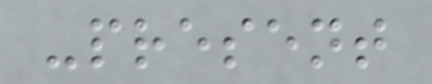-present
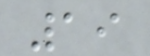19
